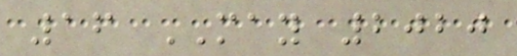16 MAY 2020
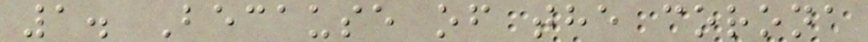1. Because of the corona
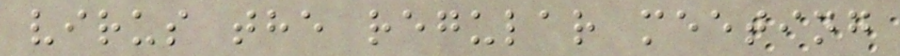virus the regular meeting
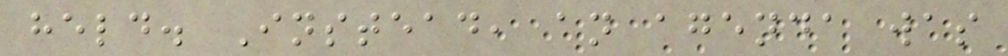held. Instead, an agenda was
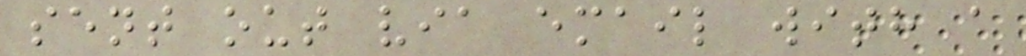sent out via email with a
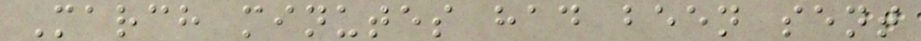March minutes had been sent
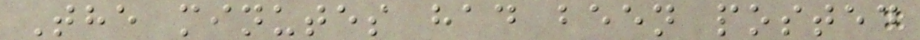The minutes had been posted
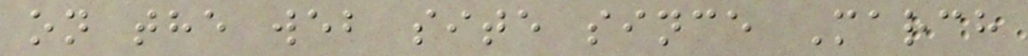on the web site since March
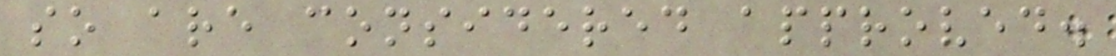so are considered approved.
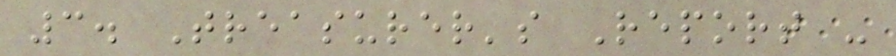3. Treasurer's Report -
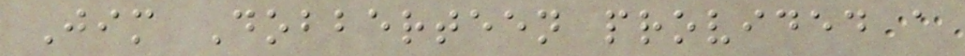Jim Dobberteen provided a
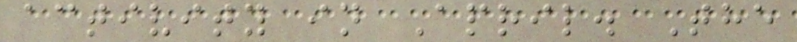activity in April. The
